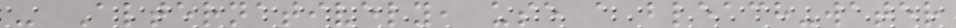- Alternatively, use a bleach-water
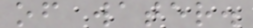of water.
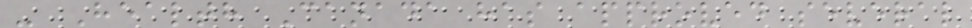- Health Canada has approved several
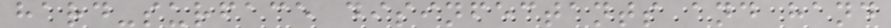hard-surface disinfectants and hand
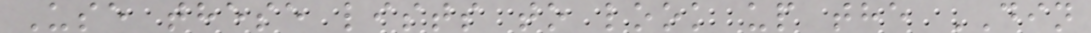Use these lists to look up the DIN
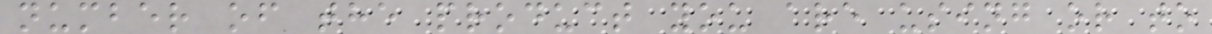number of the product you are using or to
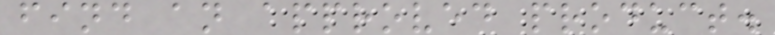find an approved product.
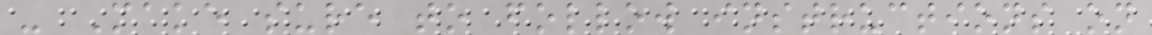- Make sure to follow instructions on
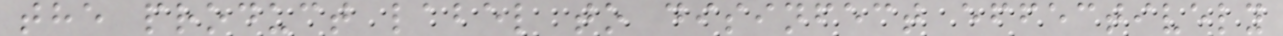the product label to disinfect effectively
